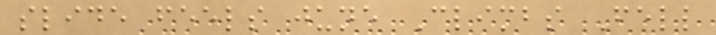slide feels june Climbs Fell
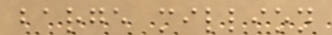barge million
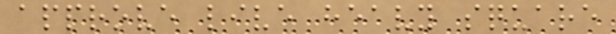approve live heavy square
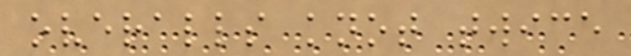overalls knot twice
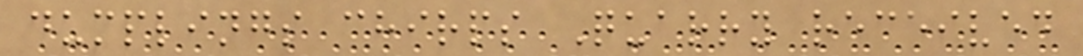dumplings chirps Quarry received
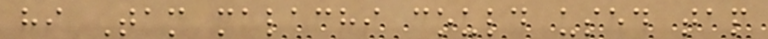hi Tam malachi could used tap
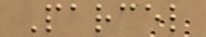Parcel
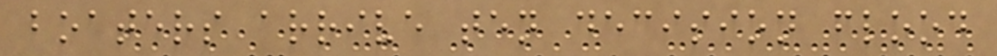boaters arrive ten decision flood
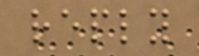reply
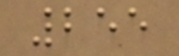255
